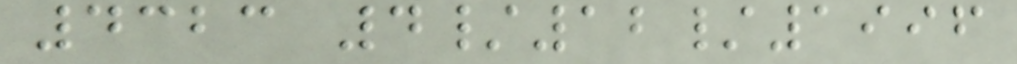4323 4/12/1996
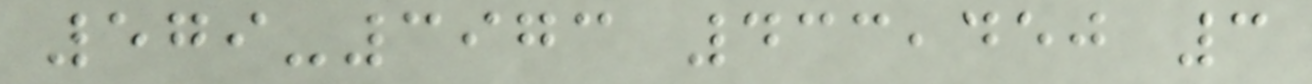579-3973 433,450 3
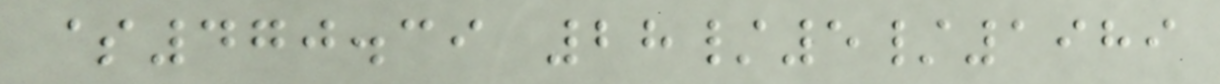$470.39 28/5/1989
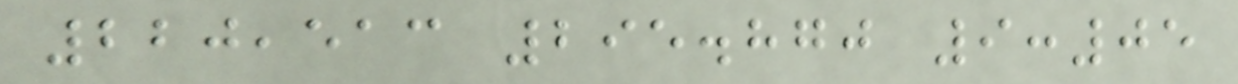220,513 295.870 9:05
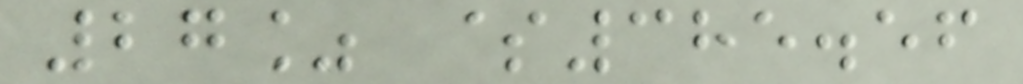27% $385.56
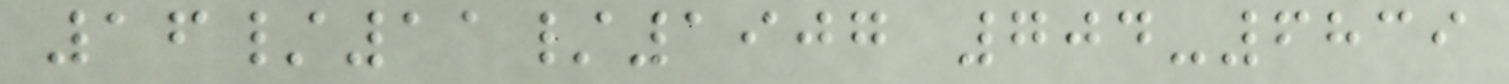16/11/1907 704-6839
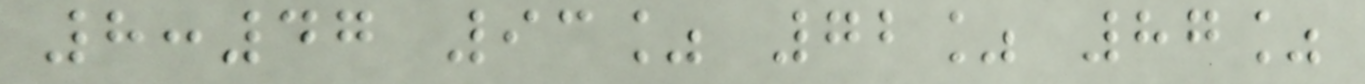8:47 93% 72% 87%
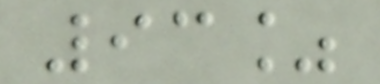93%
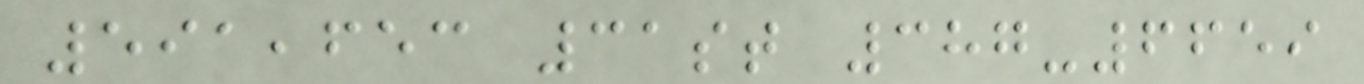591,653 31st 387-6659
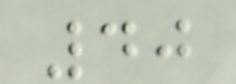40
